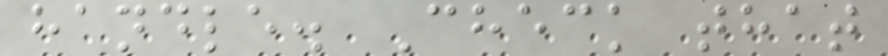handle. Check that
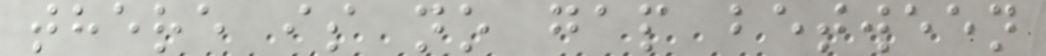there is no gap between
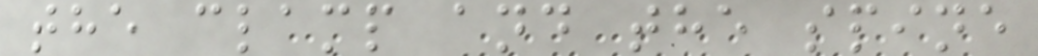the clamp and the spine
